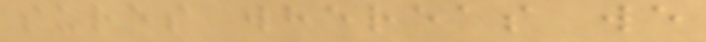sures whereas we
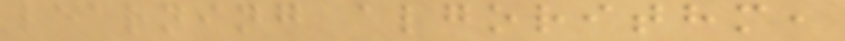learning algorithm,
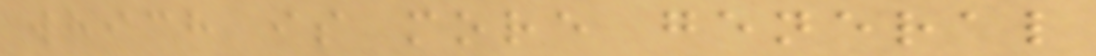which is more general
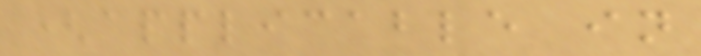(applicable in
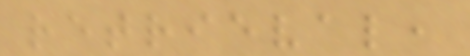retrieval,
